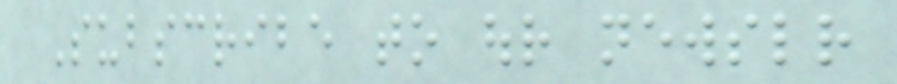Subscribe to our newsletter
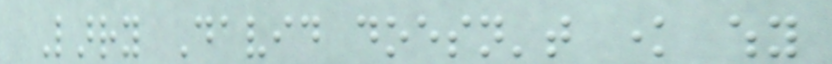Larry David doesn't know why
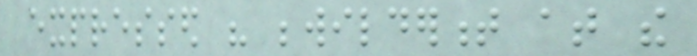expressed his bewilderment at the
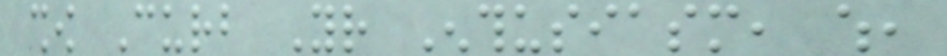show Curb Your Enthusiasm, which,
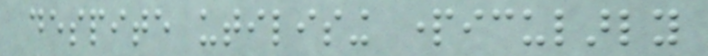despite utilising particularly
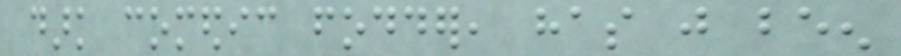dark comedic fodder, has just been
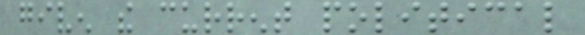given the current political
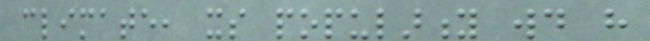climate, its popularity would have
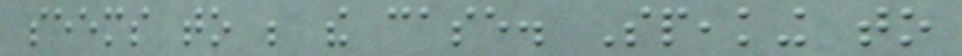seems to be the case. Speaking to
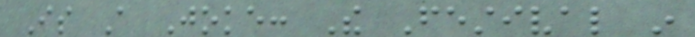Is A Joke: The Festival in
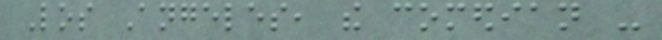Los Angeles, the comedian -
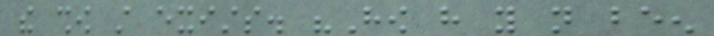the show still exists. "How have you not been
